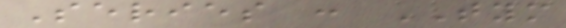Series : TYM
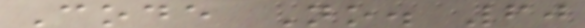Code No. 60
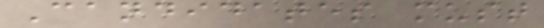Candidates must
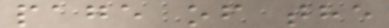page of the
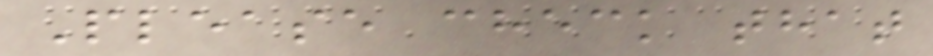Please check that
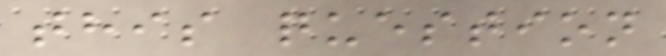this question
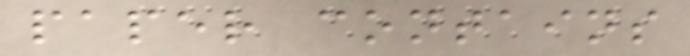paper contains
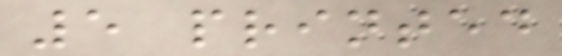5 printed
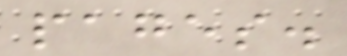pages.
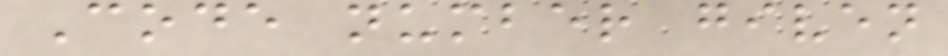Code number given
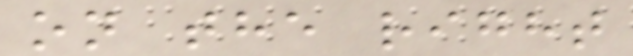on the right
